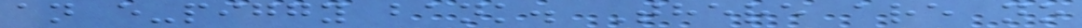an e-piggy bank. There are no
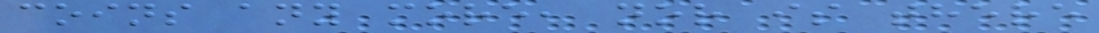coins any more, nor is there
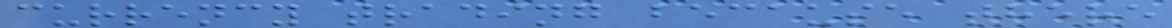currency trading because there
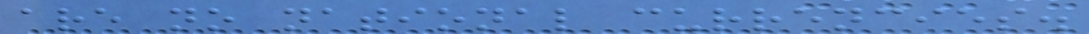are no national currencies.
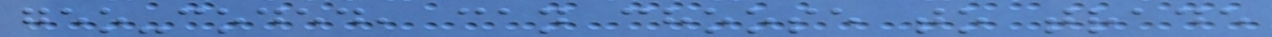geo-coded, can choose to trade
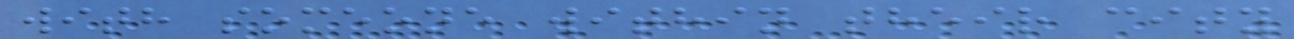with someone within their city
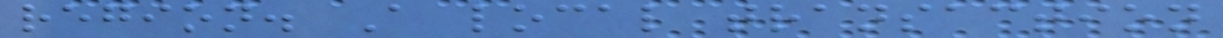region. A local transaction
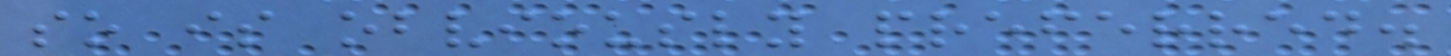so is obviously preferred.
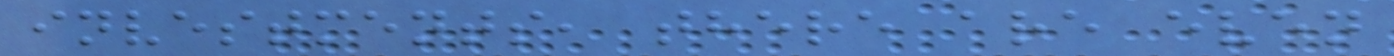investments, there are even
